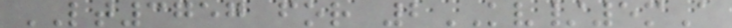LT3757 for 2KV/5mA
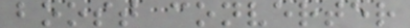boost converter
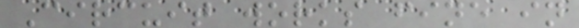Circuit works fine in
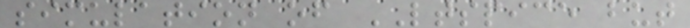simulation of LTSPICE but
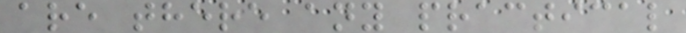are there any practical
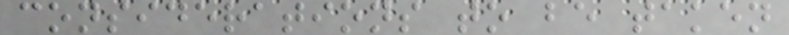considerations to be taken
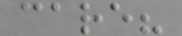care?
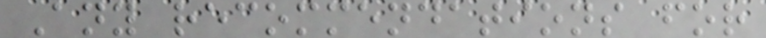Any recommendations for
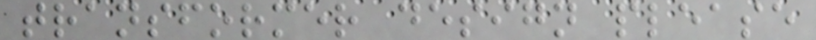transformer design please
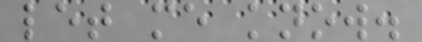let me know.
